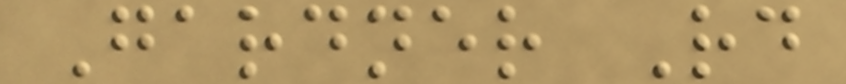Gardner Rd
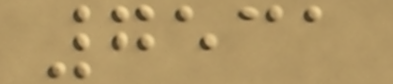7531
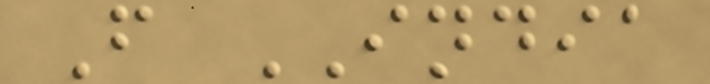F INDIA
